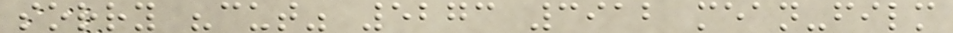sorry "cut" 5273 3912 mean-film
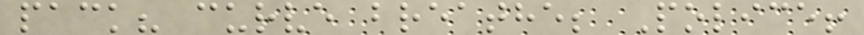pack? curve breathe; Police!
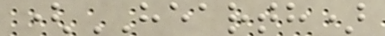(HEARTH)
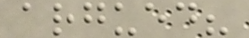argued?
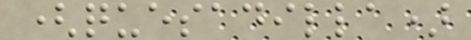(quesadilla)
